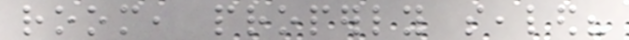room, properly sealed?
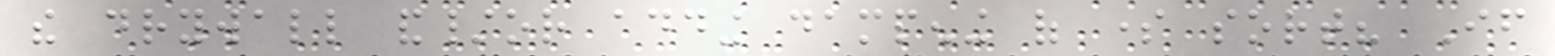the drywall and/or adding dampening of some sort? If
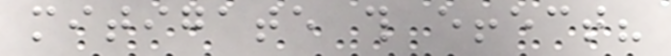mitigate this effect?
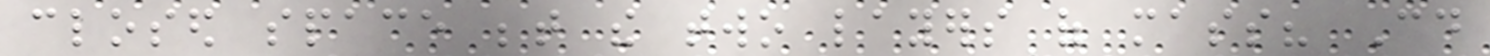closed space between the two layers of mass? Could
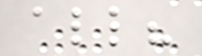all?
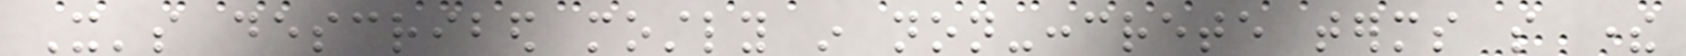It's described mostly in non-concrete terms so there
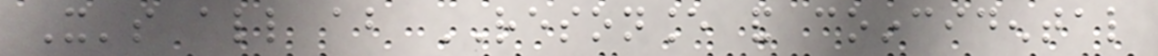It's all about RESONANCE and coincidental
